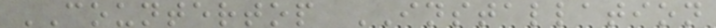COUNTERTOP INSTALLATION
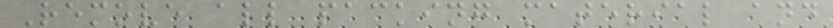Remove all packing material and
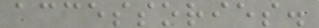accessories.
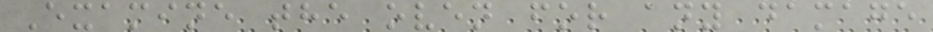Examine the oven for any damage
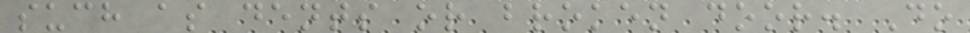such as dents or broken door. Do
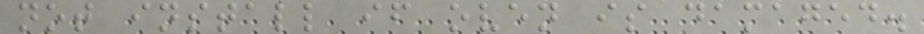not install if oven is damaged.
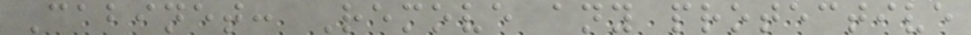Cabinet: Remove any protective
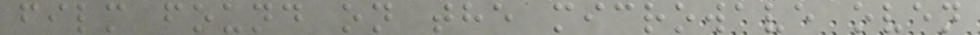film found on the microwave oven
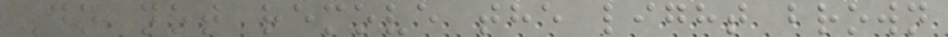Do not remove the light brown
